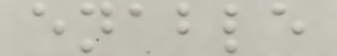enable
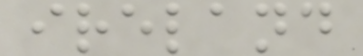ireland
